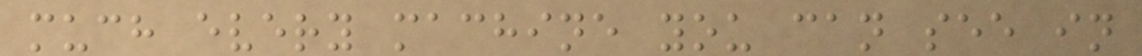much every machine you can see in
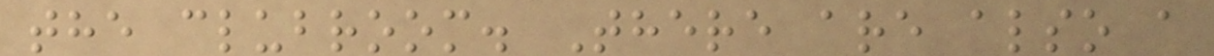the clubroom. There are also a
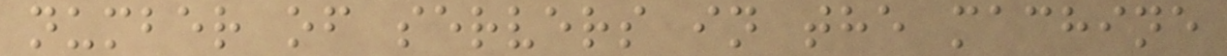number of servers in the machine
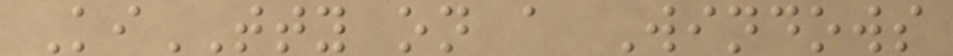KiTTY on a Windows
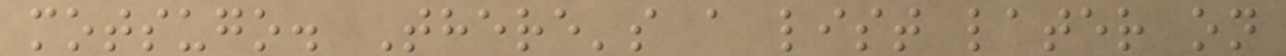motsugo. There's a list later on
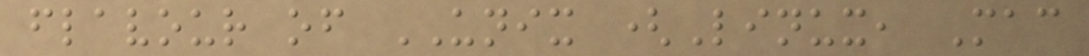flavour of UNIX (Linux, Mac
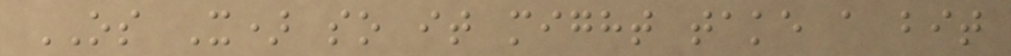OS X) so it might take a bit
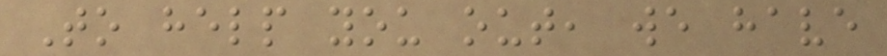To help you out, we have
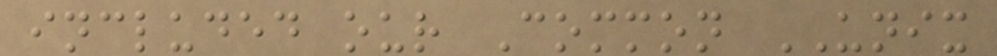included our Common UNIX
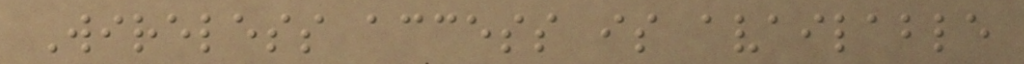Wireless access is available
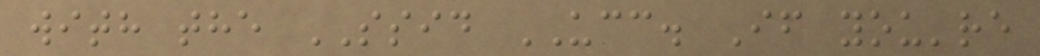with the SSID UCC. If you're
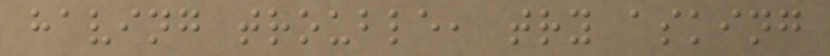having trouble, try asking
